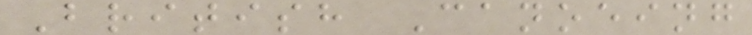British Canoeing
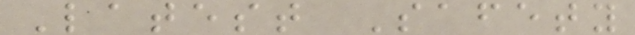Latest Safety
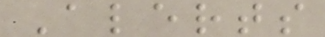Alerts
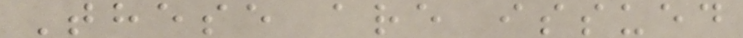These are issued
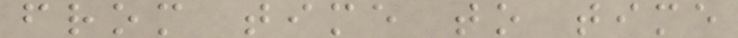from time to time
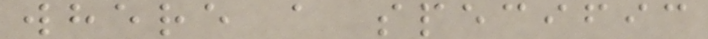where a specific
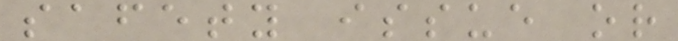safety issue or
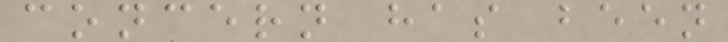concern has been
